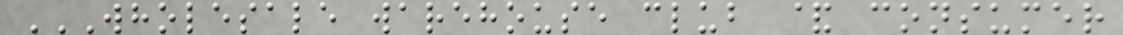WHOLESALE WAREHOUSE CLUB & CONSUMER
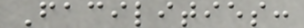Facilities:
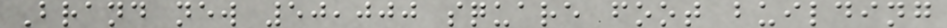Brand new 50,000 square foot building
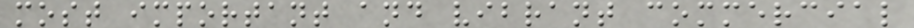most important and vibrant commercial
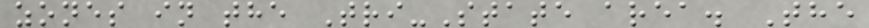zones in the Tri-State area. The
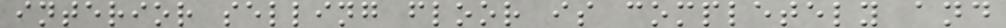interior selling floor is completely and
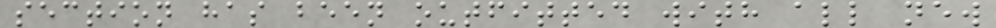section has been outfitted with all new
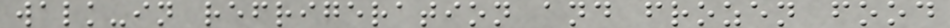walk-in refrigeration and frozen food
